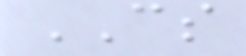CS
